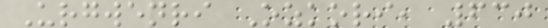Urgwenri Ozkori, 630
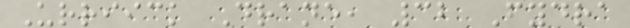Urriick Drane, 32 Fydra
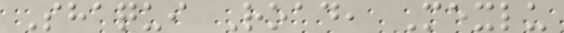Shaqui Road, Mexlu
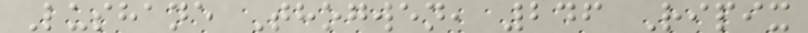Lushane Thogwen, 246 Ripix
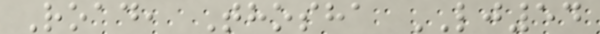Road, Thosha LJ54
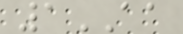1AA
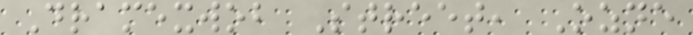Dramexwob Street, Ozne
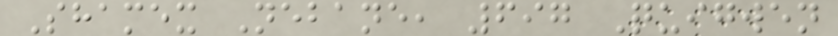Shamex Nebane, 697 Quigwen
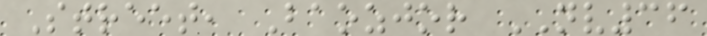Street, Baozjor NV36
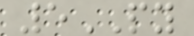5PY
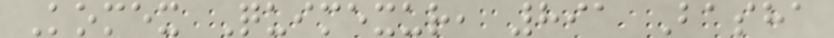Komex Quimexur, 891 Basha
